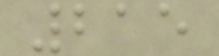215
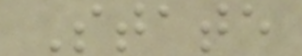State
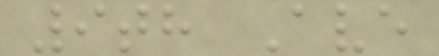9th Ave
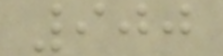900
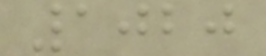1020
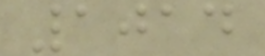1014
